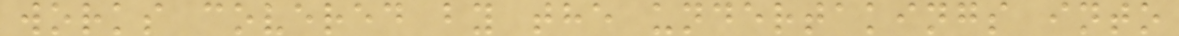works covered by the undertakings into
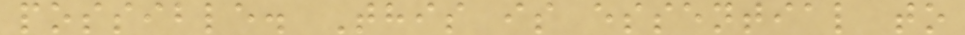possible. This is essential to
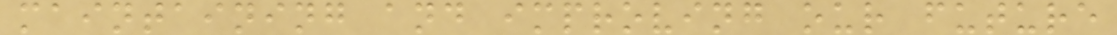maintaining and improving our future
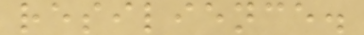resilience.
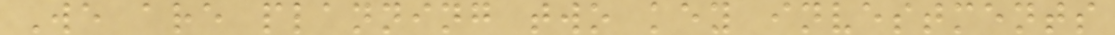We are planning two key investments
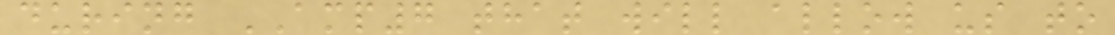during AMP7 that will allow us to
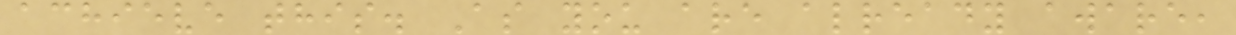achieve this. As you are already aware,
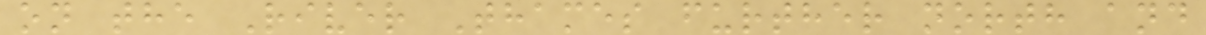on the River Thames further north and
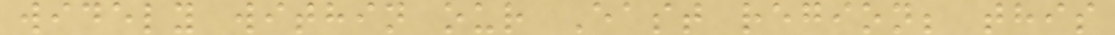widely within our East region; this
